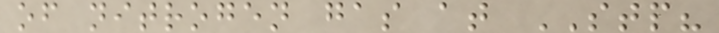of nitrogen gas at STP?
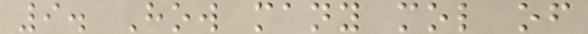9. How many mol of
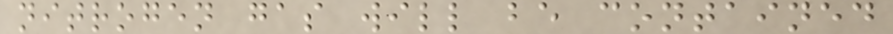nitrogen gas will be contained
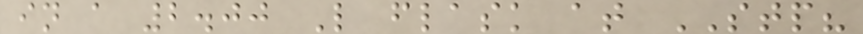in a 2.00 L flask at STP?
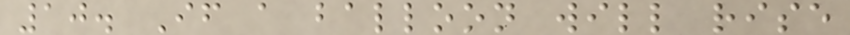10. If a balloon will rise
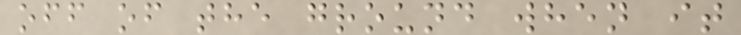off of the ground when it
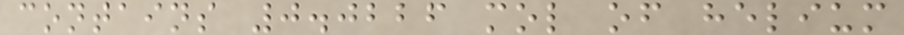contains 0.0226 mol of helium
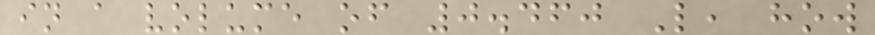in a volume of 0.460 L, how
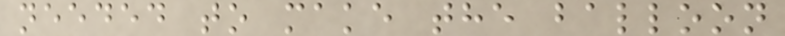needed to make the balloon
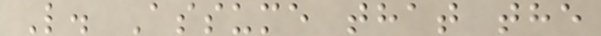L. Assume that the
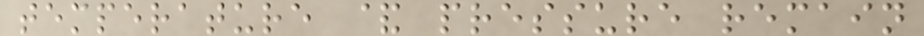temperature & pressure remain
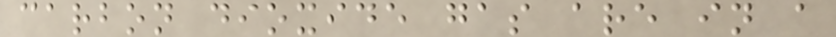carbon dioxide gas are in a
